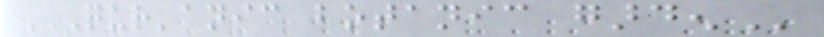QUR'ANIC BOTANIC GARDEN
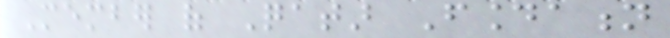Member of Qatar Foundation
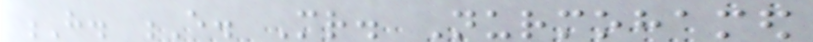H. E. Mr. Nurmohamed
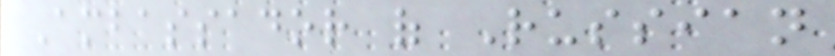Ambassador of Russian
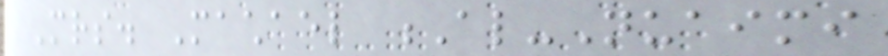Mrs. Machael Al-Nuaimi
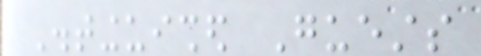Distinguished Guests
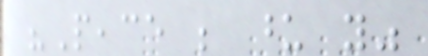"Peace be upon you"
